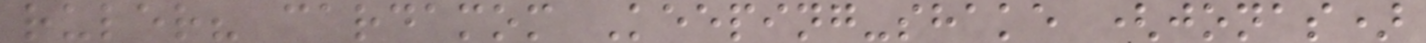ruler? cardamom Keeping-shake (jonas)
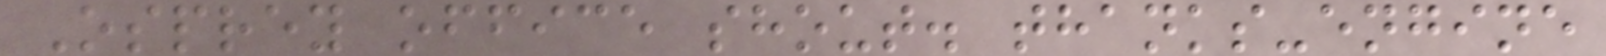Osprey office shout. thanks-engine
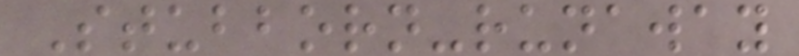Stubborn-runaway
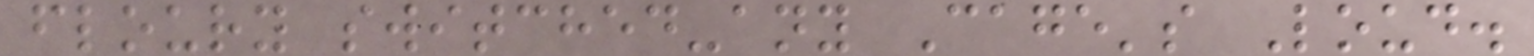floury switched-any Cage's Loud.
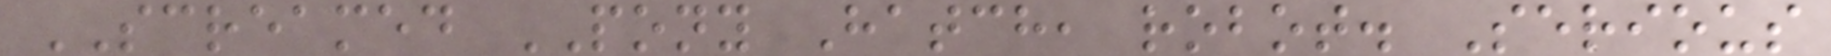SCREAMED PONY Hatch, robot. Serious
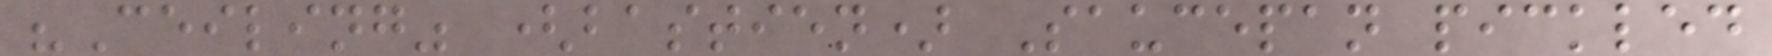"Ceiling" (bastien) Saucepan pickled
